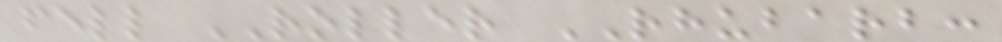fell ROLLER RHUBARB:
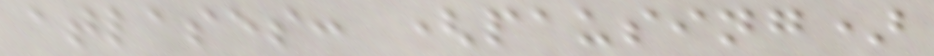atlases: (pausing)
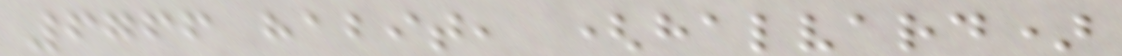6766 habit, (halvard)
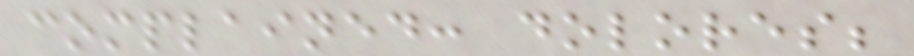complained: dolores;
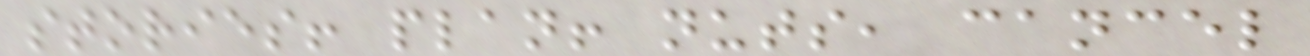stories! plan! nuts, cancel
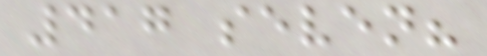417 seven?
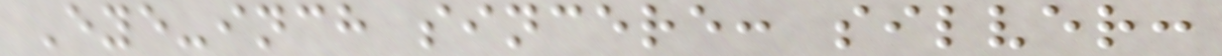Eye-inch sincere: silver:
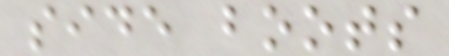side boots
